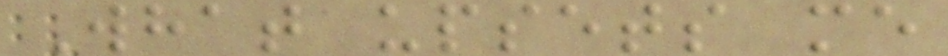What upsets me
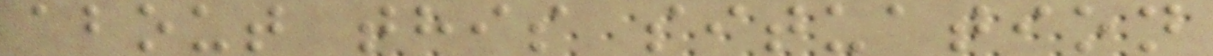about this situation
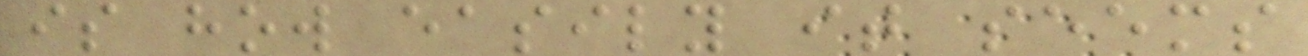is how easily it seems
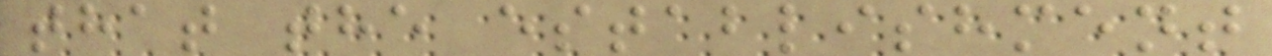that the establishment
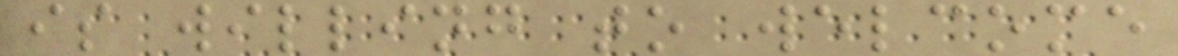is willing to welcome
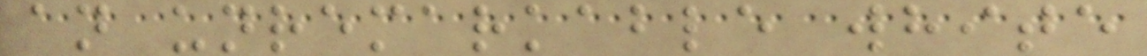an unremarkable white
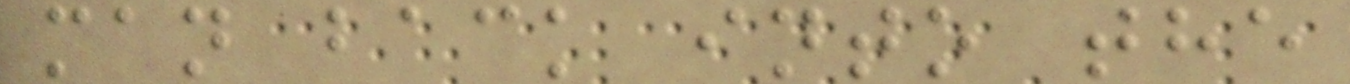man back into the
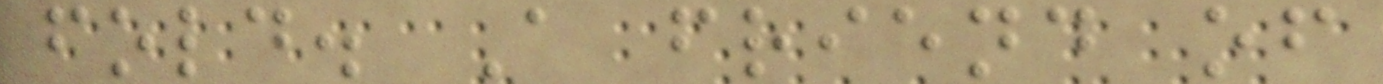fold. A friend of
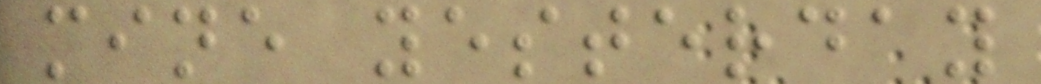mine yesterday
